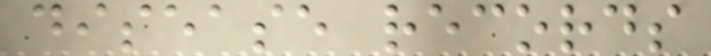disease records
